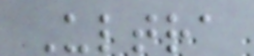Ultra
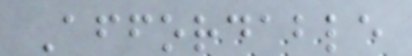Affordable
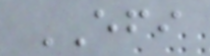EFI
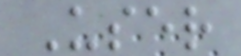User
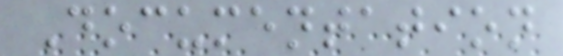Documentation
